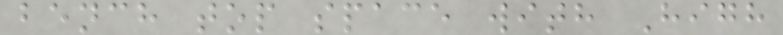bench top space with High
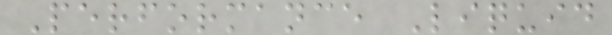Performance Liquid
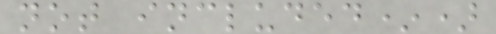not included*)
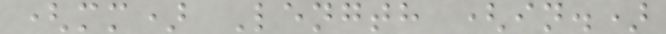(mm) Length (in.)
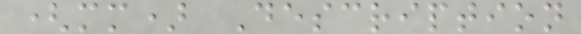(mm) Description
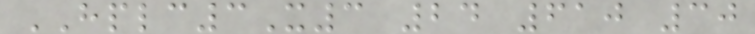HPLC3X3 24 610 30
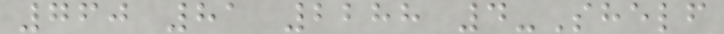760 81 2288 4-Shelf
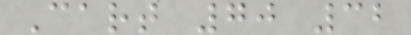Cart 70 32
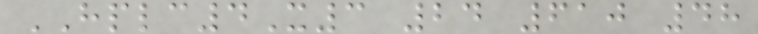HPLC4X3 24 610 48
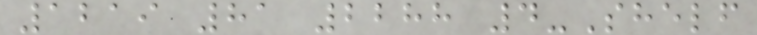1219 81 2288 4-Shelf
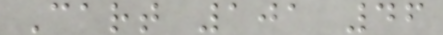Cart 101 46
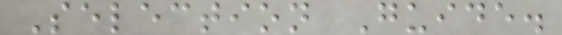Selection Guide.
